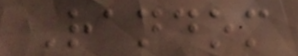Random
